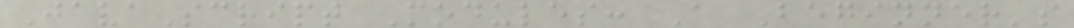JavaScript Modules: A Beginner's
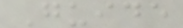Guide
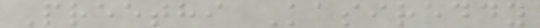Preethi Kasireddy
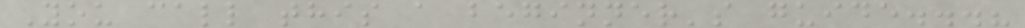You call this a beginner's guide...?
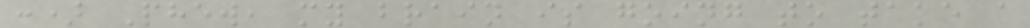:) Phew, my brain is going to take a
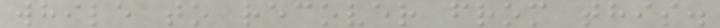while to recover from this.
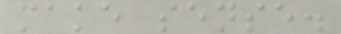make sense.
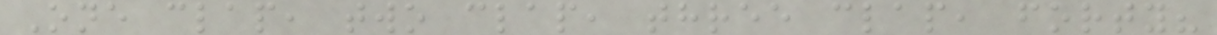One clap, two clap, three clap, forty?
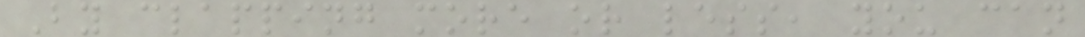By clapping more or less, you can
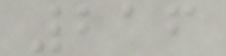216
